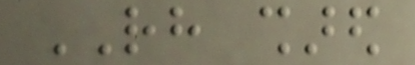RH shared
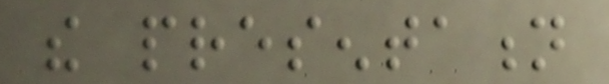the presentation
